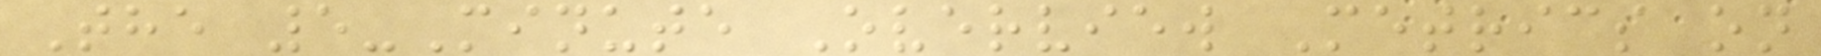The 5-Minute Overview Metrics on
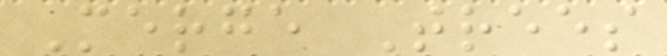Merge Trees
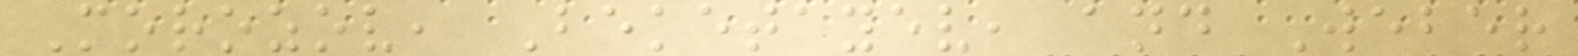Morozov, Beketayev, and Weber
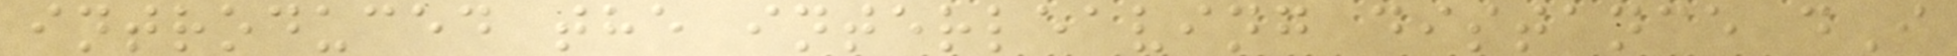introduced the interleaving distance dI
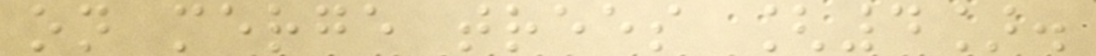on merge trees [4].
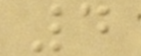4
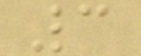3
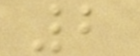2
